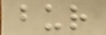bur
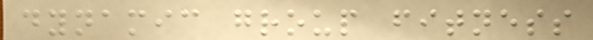dynamic group fitness
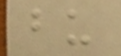bu
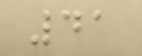41
